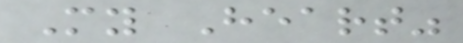My Heart"
